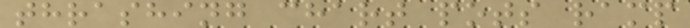thrashing chart pots ramp
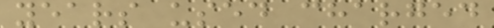years used charged
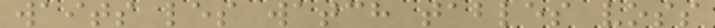waits les watch tables voss
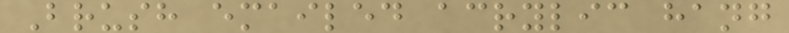Brush emailed acrylic hang
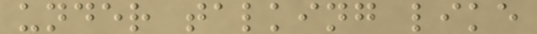under talking like
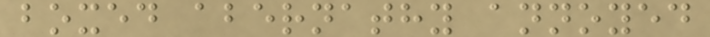boxed abernathy annoyed
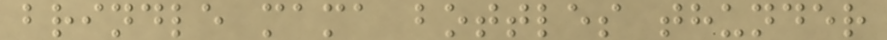brindle mama bottles thunder
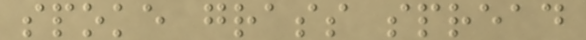spoke grass spread
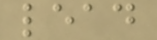lead
